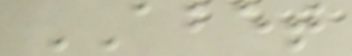ABET
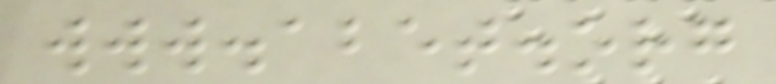www.abet.org
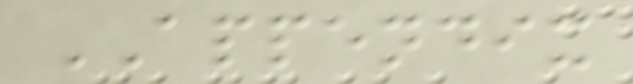APPENDIX
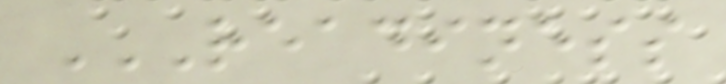READINESS
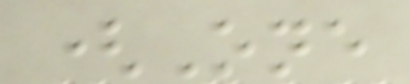(One
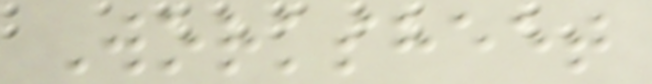Worksheet
